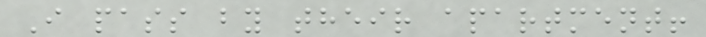I pass by their apartment!
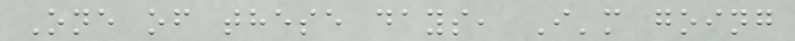One of these days, I'm going
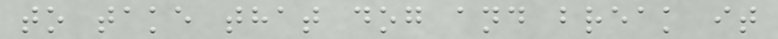to take that dog and break it
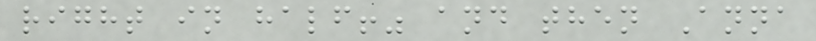right in half!" and then Anna
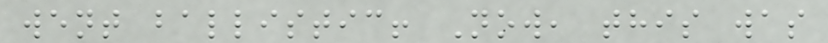went ballistic! Now, this was
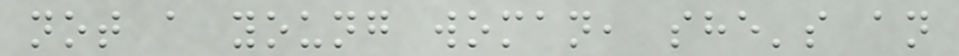not a young woman, she's an
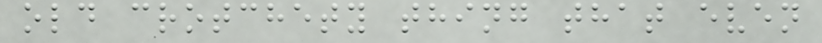old crotchety thing that even
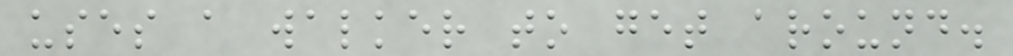uses a walker to get around.
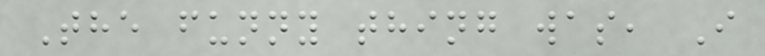The funny thing was, I
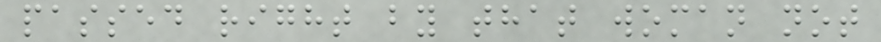passed right by that woman not
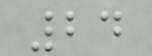24
